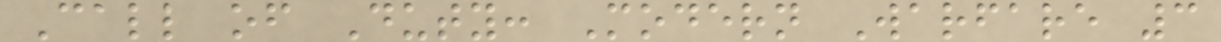Call of Duty: Modern Warfare 3
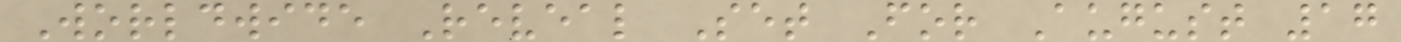Worldwide Reveal Set For August 17
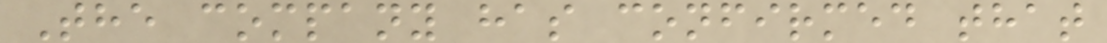The company has confirmed that
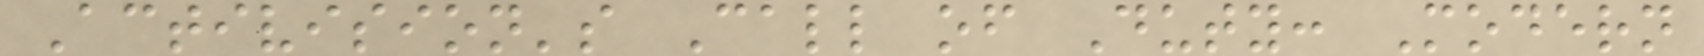Activision's Call of Duty: Modern
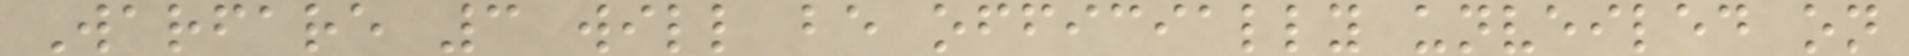Warfare 3 will be officially unveiled on
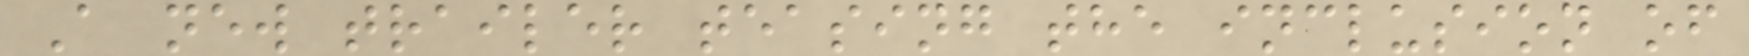A new trailer teasing the inclusion of
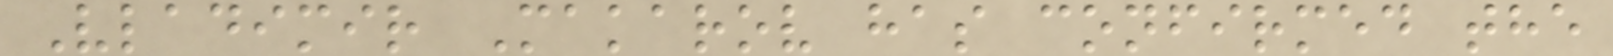Vladimir Makarov has confirmed the
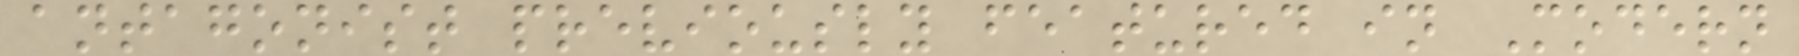antagonist previously featured in Modern
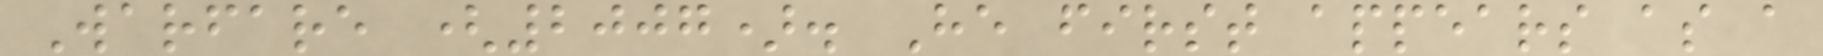Warfare (2007). He first appears as a
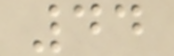44
